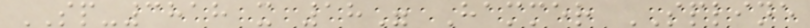SP-3818 x 18" Hammer SPLINE
